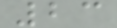23
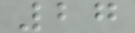27
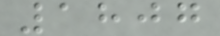1807
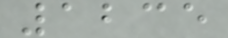1235
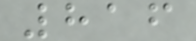816
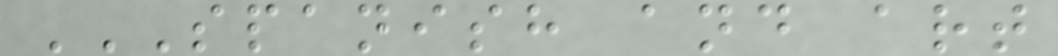SPANISH AND ART
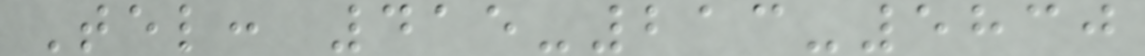Tel: 415-213-5830
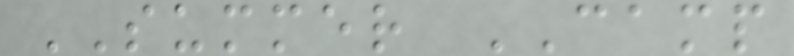SUMMER CAMP
